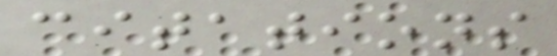citations
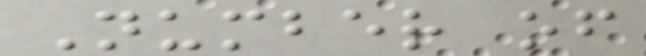Number of
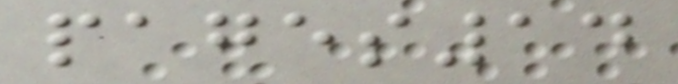pages14
